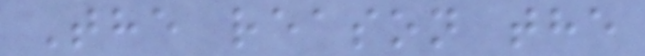The reason the
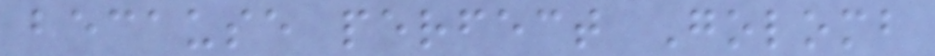because perfect Golomb
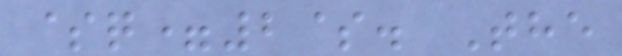$q=2$. The
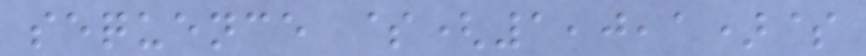sequence $(1,0,1)$
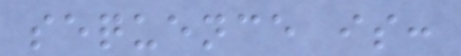sequence is:
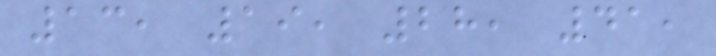13, 19, 28, 41,
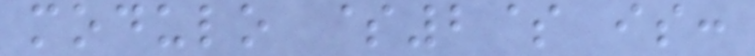modulo $2$ is:
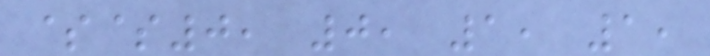$$0, 0, 1, 1,
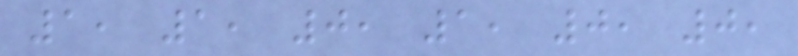1, 1, 0, 1, 0, 0,
